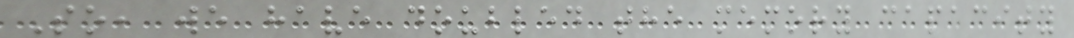So, we have doubled the memory capacity
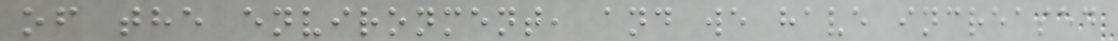of the environment, and we have increased
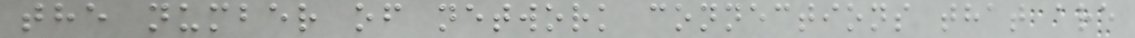the number of network connections that are
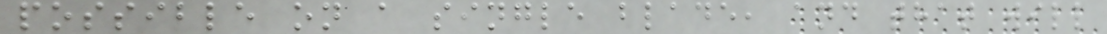possible on a single blade, and that will
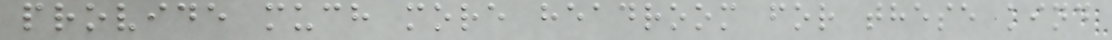provide much more headroom for these kind
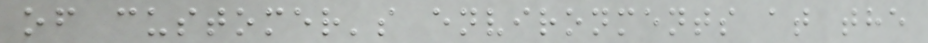of customer's environments at the
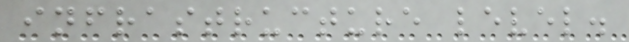infrastructure level.
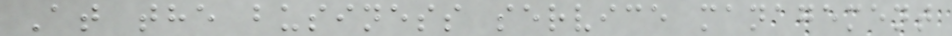At the business service management
